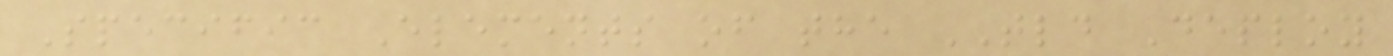Specific Elements of the TLD Deploy
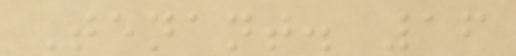Tenant. 16
